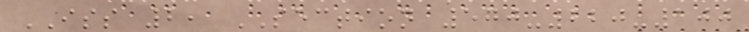ISS 2, SECTION 570-220-100
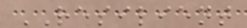RESILIENT
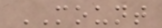MOUNT
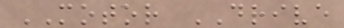MOTOR DRIVE
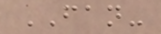FAN-
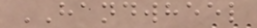HANDWHEEL
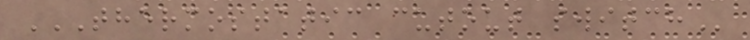THERMOSTATIC CUTOUT SWITCH
